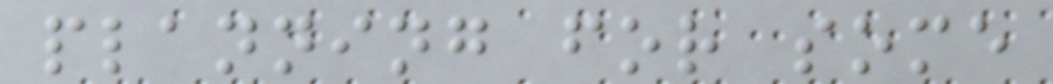planning for some
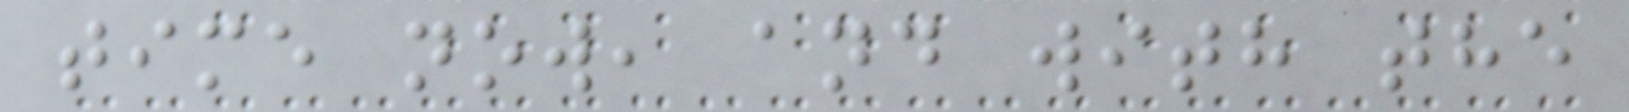time now, and with the
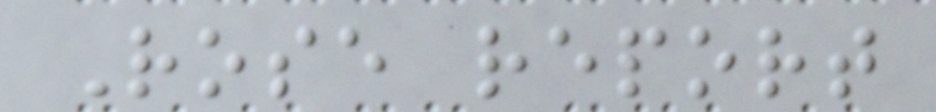Rose report
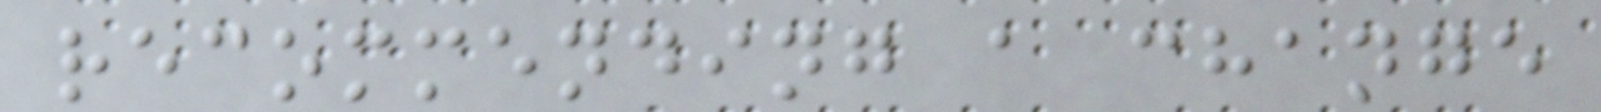recommending a change
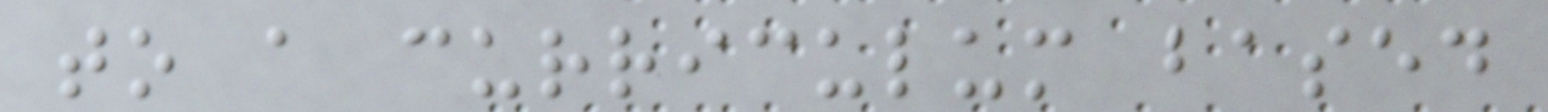to a curriculum based
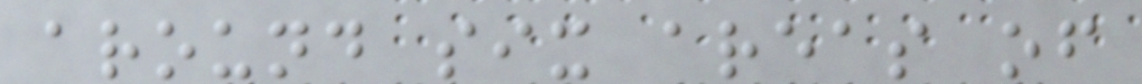around six areas of
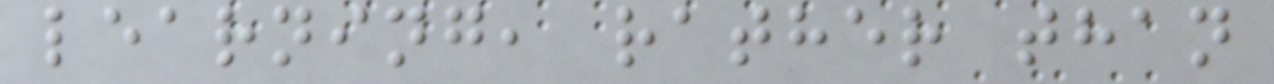learning, rather than
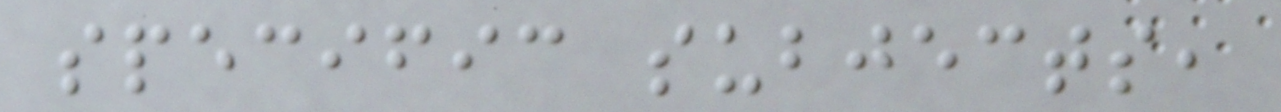specific subjects,
